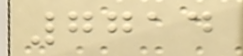7714
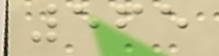565
